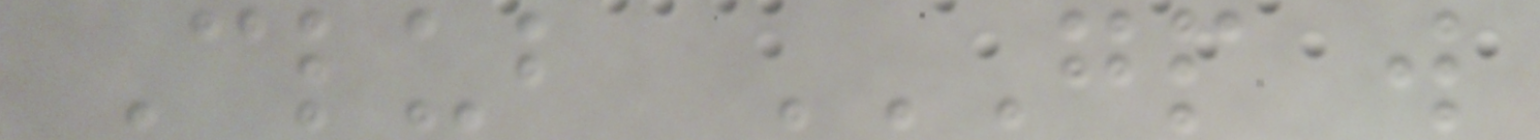Club GP W
